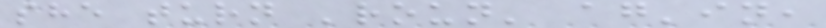she turn 'roun' ag'in,
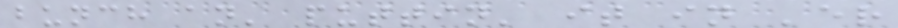bunch an' puttin' it in 'er
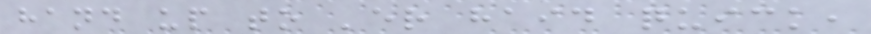hand up to 'er haid quick,
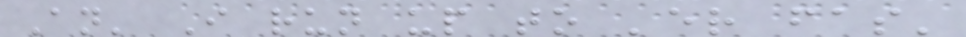An' I run up to 'er fas'
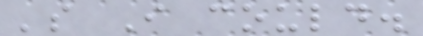's I could.
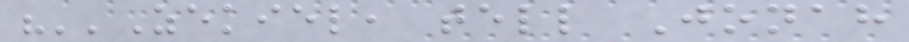"''Zekiel, tell Jonah
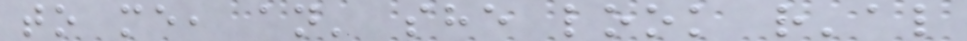to me, an' she look r'al
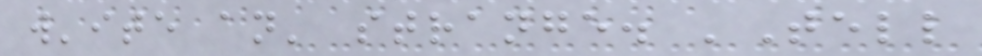w'ite an' strange. 'Tell
